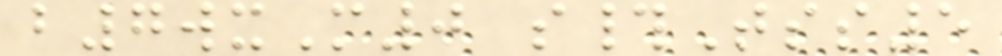b7wxM0 s#Tss5
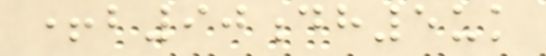+b90dh5uk
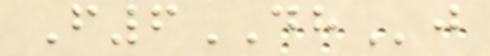F6DHj
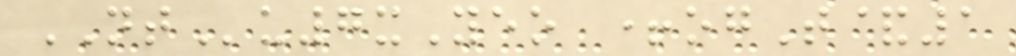NTu7xYeo +ogT&1
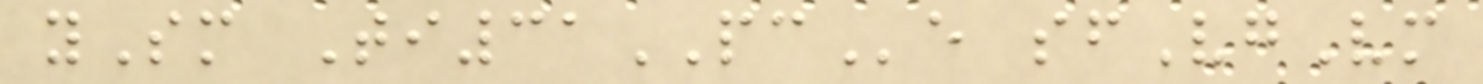ySm Ti31PCe sfVgVm
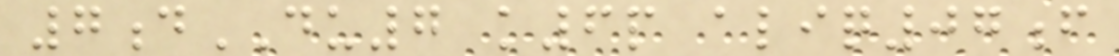7dDU7 k6p aliq07f
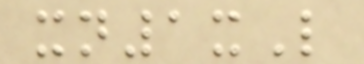xn1xL
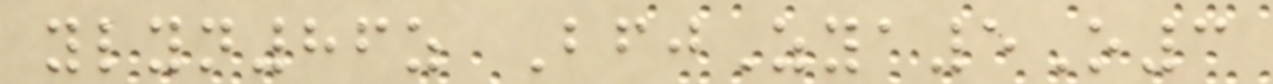ylyn86z BfjZya5O3
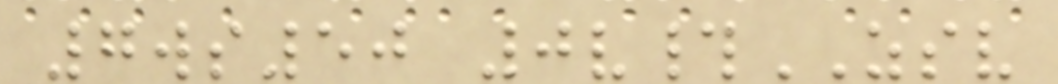7ws50 0v#ZSV
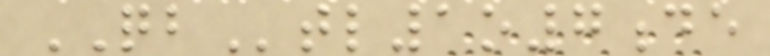QBtl1o7de
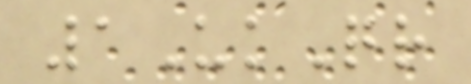1UkQr
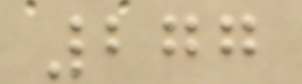277
